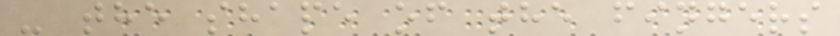- the shape of the fingers
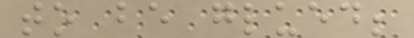to be glued;
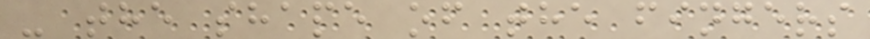- the shape of the fingers
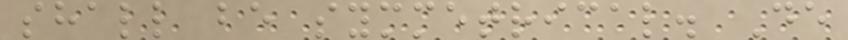shall be symmetrical. De
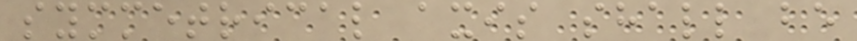symmetrical axis shall be
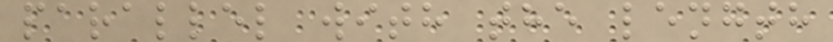parallel with the length
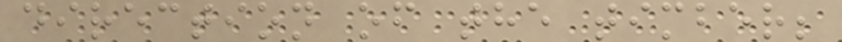direction of the timber;
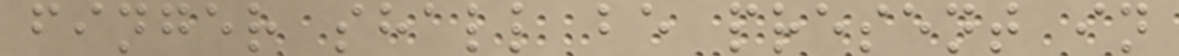finger shall be present in
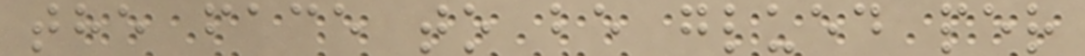the face to be glued per
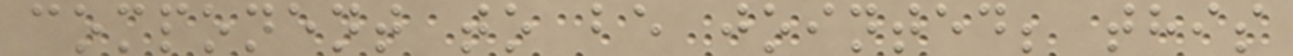component to be jointed; this
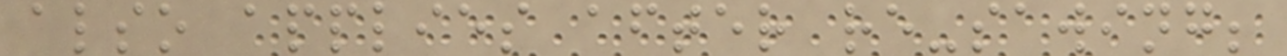also applies after re-sawing;
